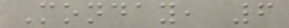Monday, 6
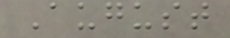August
